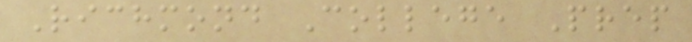Richmond College Prep
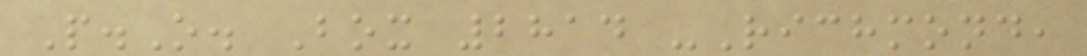P.O. Box 2814 -Richmond,
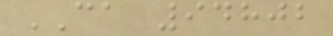CA 94802
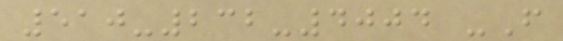510-232-4004 -F
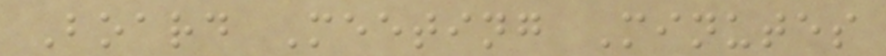Board Meeting Minutes
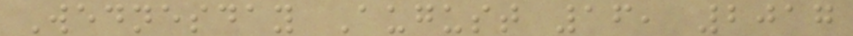Wednesday August 16, 2017
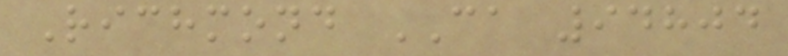Richmond CA 94804
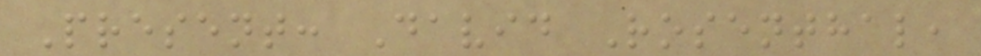Present: David Rosenthal,
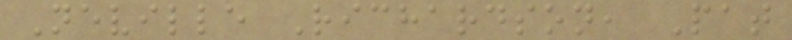Neville Richardson, Pat
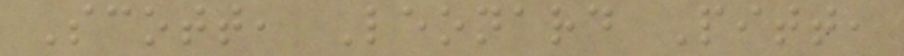Scott, Leonard Pitt,
